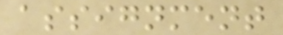assignment
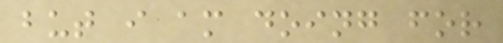but i am doing for
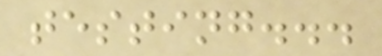testing...
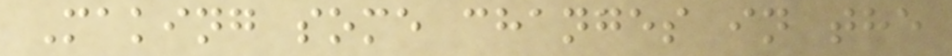Making some changes in the
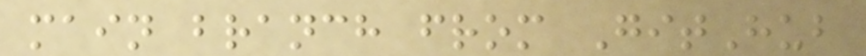main branch from GitHub
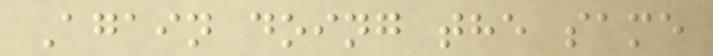Again doing the same
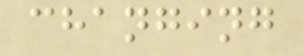changing
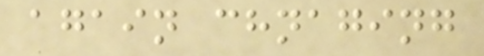again chnaging
